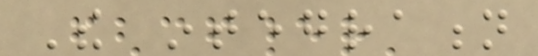The integration
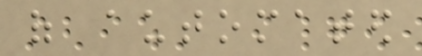of automated
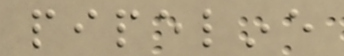pipeline
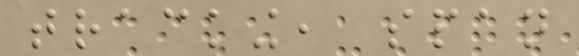tracking, span
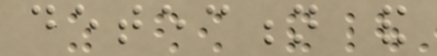detection and
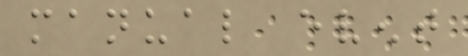manual event
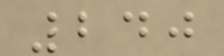240
